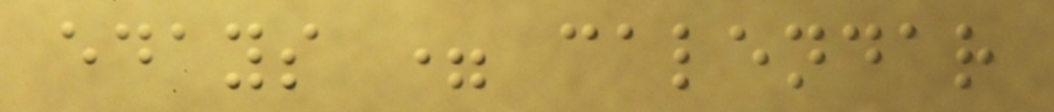edays = calendar
